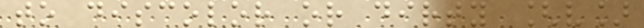to discolor or dirty [v]
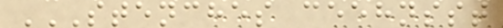STENCHES CEEHNSST
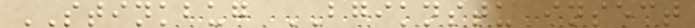STINKBUG BGIKNSTU insect
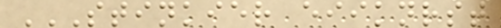STINKIER EIIKNRST
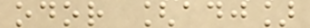odor [adj]
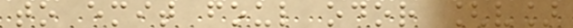to emit foul odor [v]
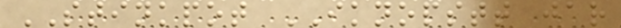STINKPOT IKNOPSTT jar
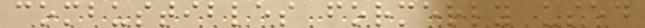combustibles formerly used
